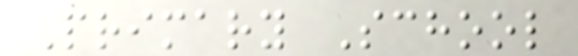Primary School
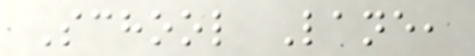School Lane,
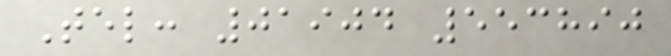Tel: 01904 553890
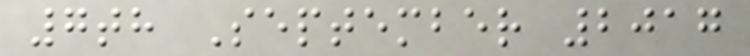7th September 2017
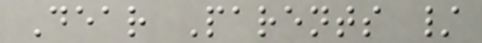Dear Parents /
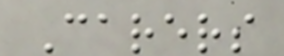Carers
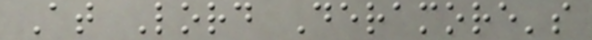At Lord Deramore's
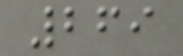269
